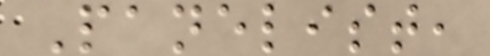Panelist,
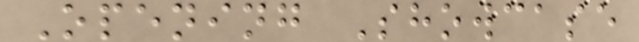Opening Showcase
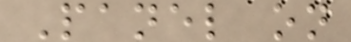Panel on
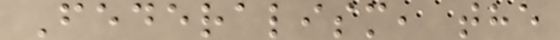Federalism, the
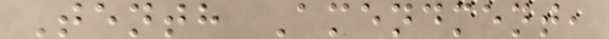Tenth Amendment,
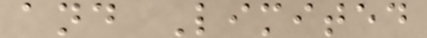and Limited
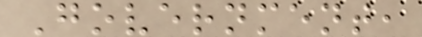Government,
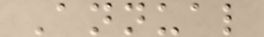Annual
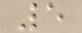5
